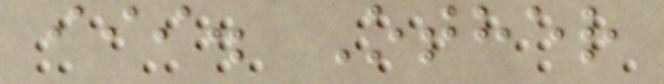iii. Other
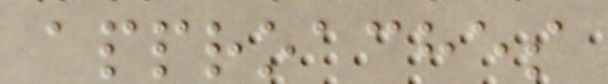approaches
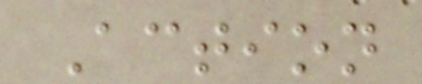Action
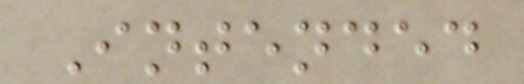Intended
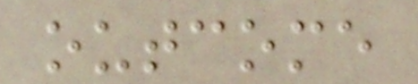outcome
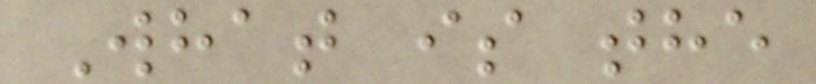What is the
